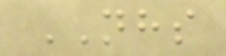NHS
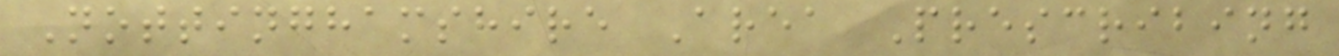Nottinghamshire Area Prescribing
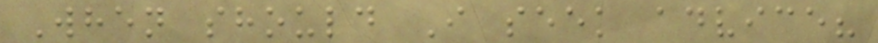When should I seek advice?
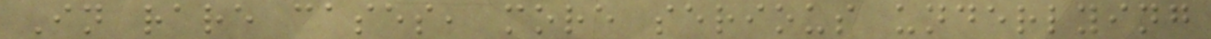In rare cases, more serious underlying
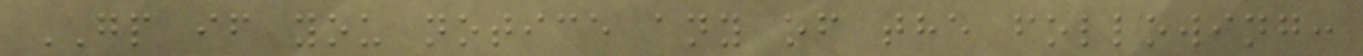GP if you notice any of the following:
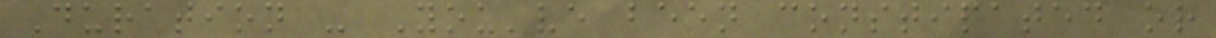Duration - You've been constipated or
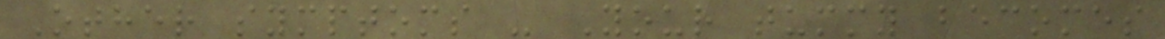Other symptoms - Your tummy becomes
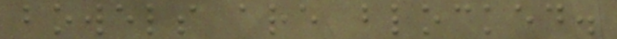bowels are blocked.
